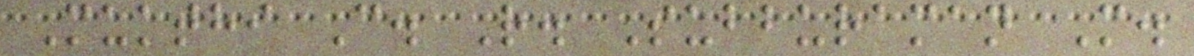Mukthi C. R. Subburaman M.
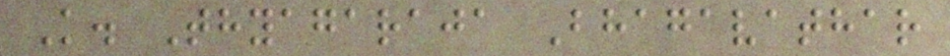K. Thyagaraja Bhagavathar
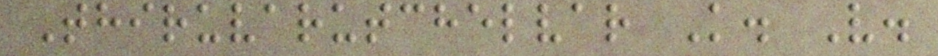Thiruvarutchelvar K. V.
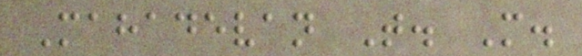Mahadevan T. M.
